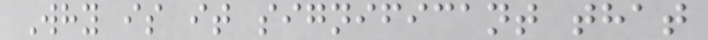Why is it significant that
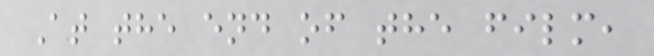At the end of the film,
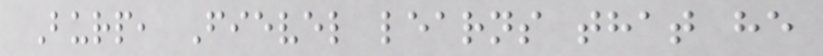Burp, Fievel learns that he
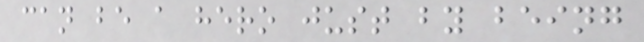can be a hero just by being
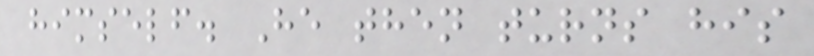himself. He then turns his
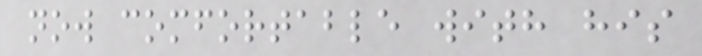now comfortable with his
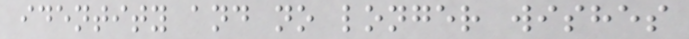identity and no longer wishes
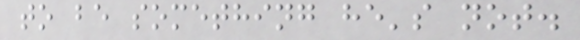to be something he's not.
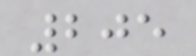205
